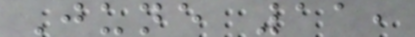June 11,
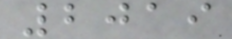2019
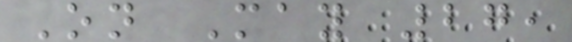On May 27,
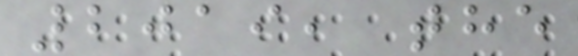2019, the
